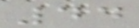44
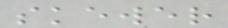skewer
